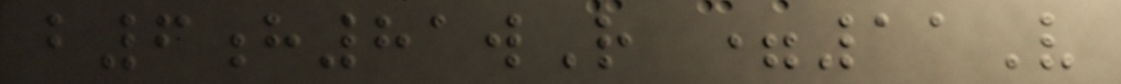b6h81wR =11V
